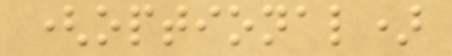(optional)
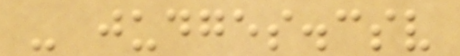- judges.csv
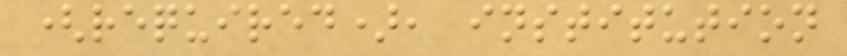(required), institution
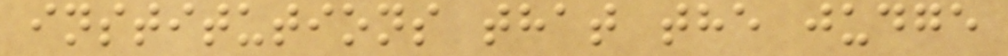institutions that the judge
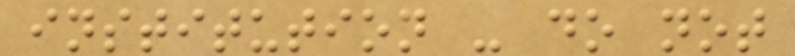institution - do not
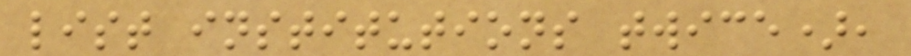list institutions twice),
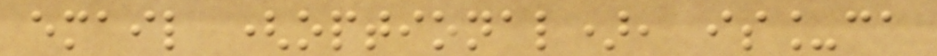email (optional), is_ca
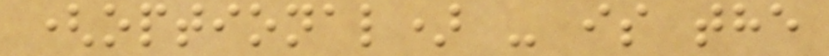(optional) - is the
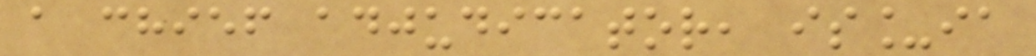a chief adjudicator, is_ia
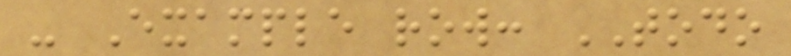- Example row: TODO
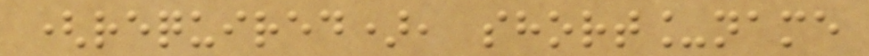(required), short_name
